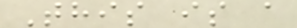This is a
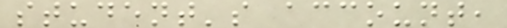student's account,
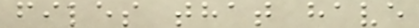files that have
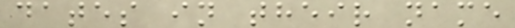dates in their name
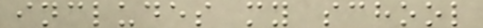includes my school
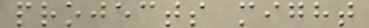projects might
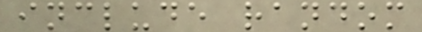include random
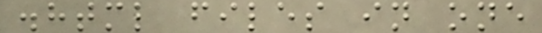.html files in one
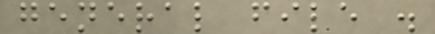general file .
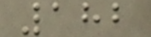182
